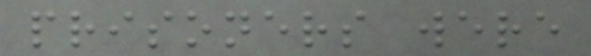prisoners were
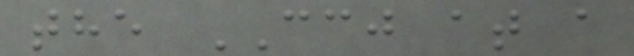the CCJ at a
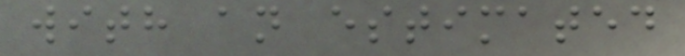with an estimated
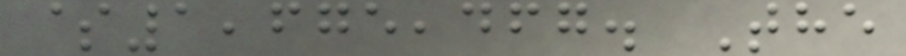$1,675,467. The
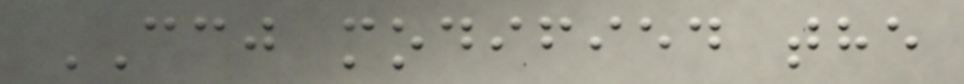CCJ modified the
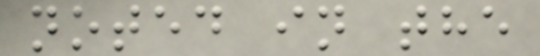noted in the
